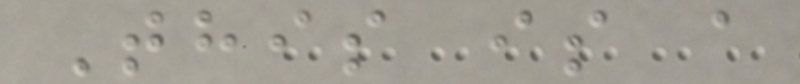This is a
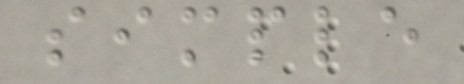simple
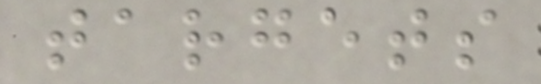targets
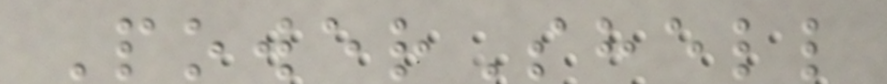PowerShell
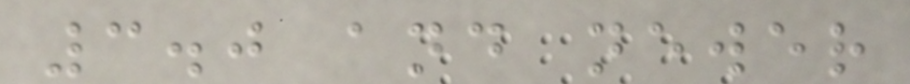3.0 and newer
